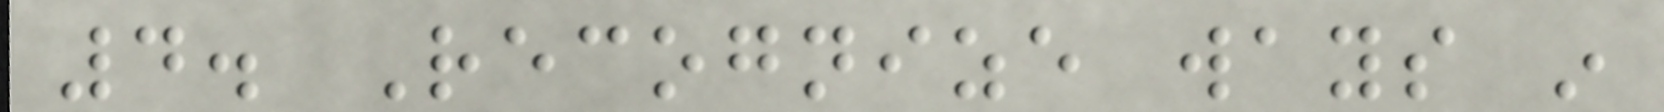4. Recognize ways in
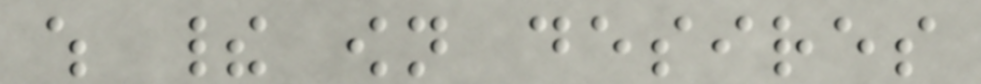which their own desires
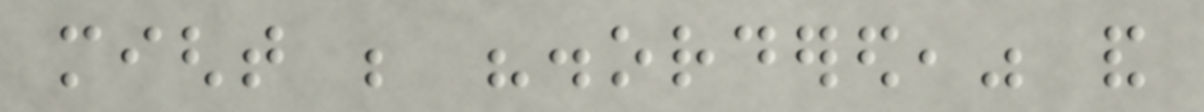might be "disordered," and
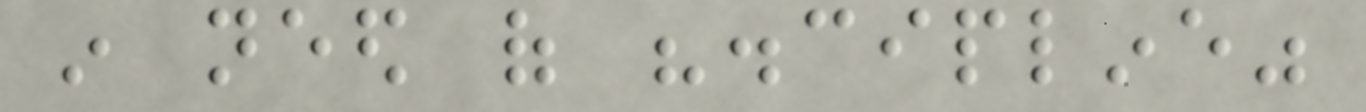in need of "discipline"
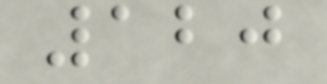120
